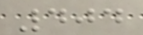404
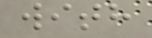with
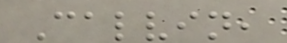Calvin,
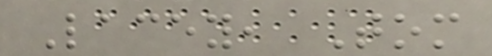Lacey, Tom
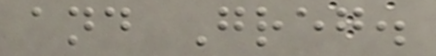and Greg.
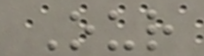Our
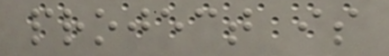project is
